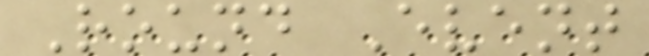Round Event
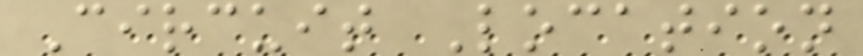Circuit Location
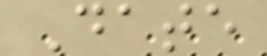Date
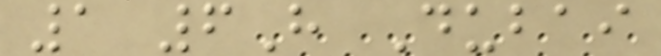1 6H Dubai
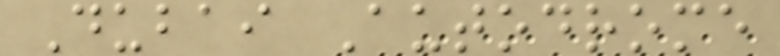Dubai Autodrome
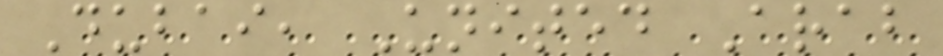Dubai, United Arab
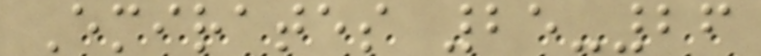Emirates 25-26
